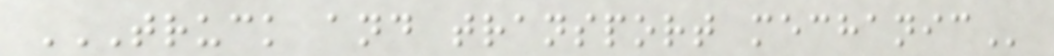TRUCK AND TRANSPORT MECHANIC
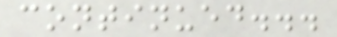continued...
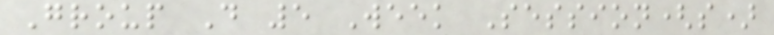Group D 5 Week Session(s)
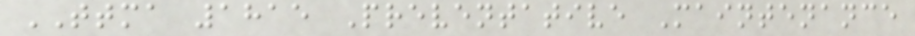TTMA 1815 Preventative Maintenance
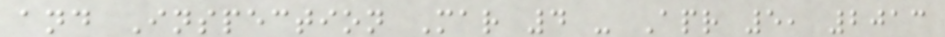and Inspection Mar 4 - Apr 5, 2013
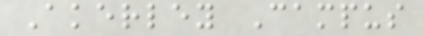Akerley Campus
